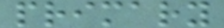primary
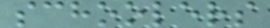schoolers
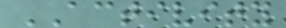ACTIVITY
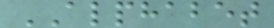ALPHABET
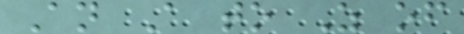An A to Z of
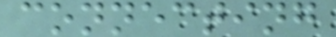connecting
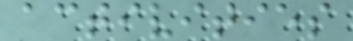activities
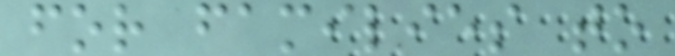for families to
